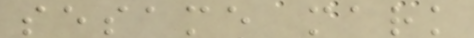sesame mark
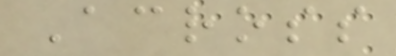Across
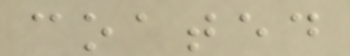coated
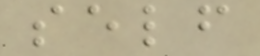self
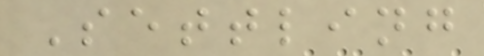Settling
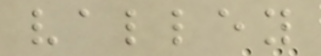valley
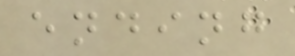ending
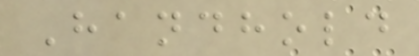Handhold
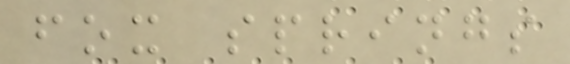fox springs
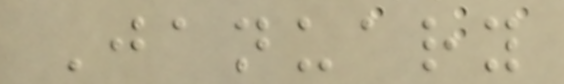January
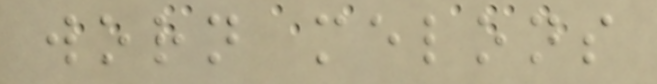worn melons
